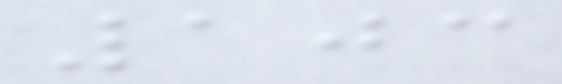103
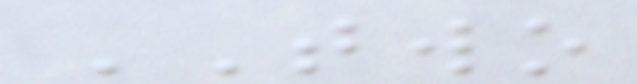TWO
